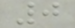0
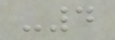-4
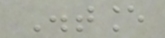Distance
